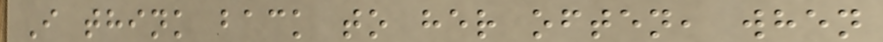I think back to her often, when
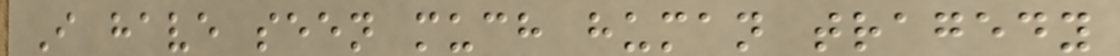I have seen much human tragedy
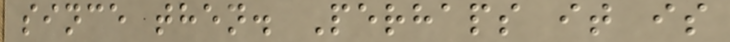since then. Perhaps it is
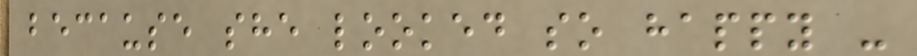because she looked so happy -
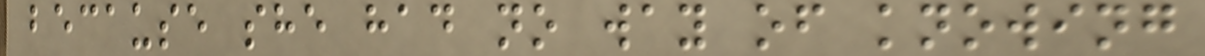because she had no way of knowing
